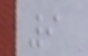9
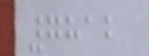7812
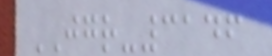JGR-3146
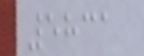5831
